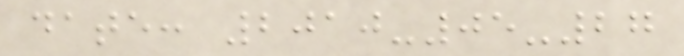date: 2010-05-27
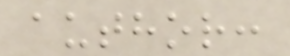author:
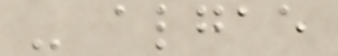- algae
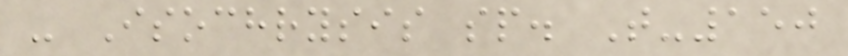- Isochrysis sp. T-150
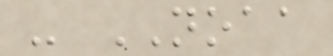- NOAA
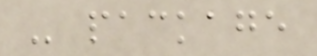- package
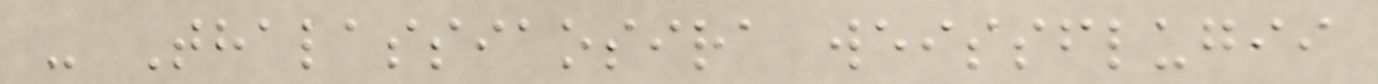- Thalassiaosira weissflugii
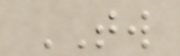TW
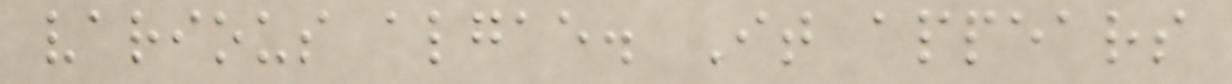various algae. It appears
